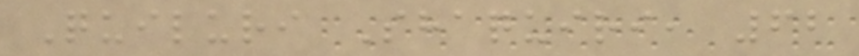Quiluri Shaquiri, 62
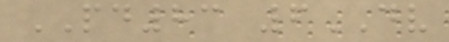PD83 6DV
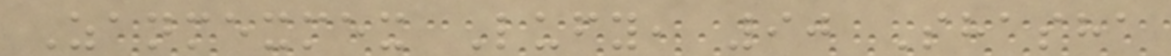Zanmexmex Lufy, 90 Shasha
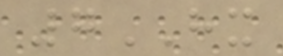7HX
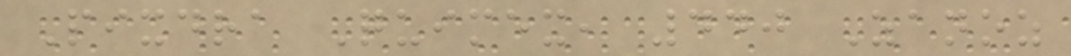Pixdra Quimex, 440 Zanoz
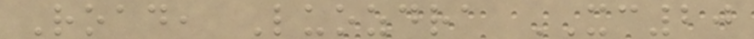Road, Luozdra XC20
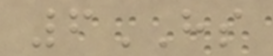6HS
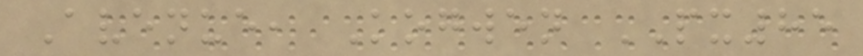Avenue, Kogwen PX85
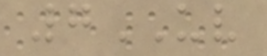7UV
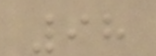98
